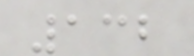132
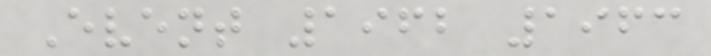Event 1962 1963
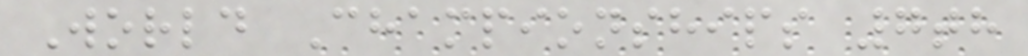World Championships 7th
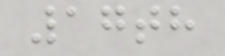17th
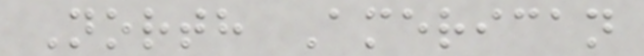North American
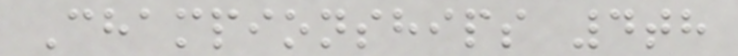Championships 4th
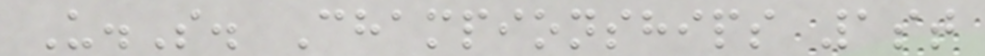U.S. Championships 1st
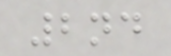2nd
